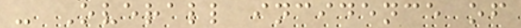- Overall incidence of
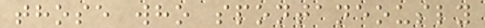those who spontaneously
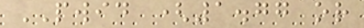PWID (1.77 or
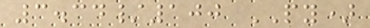3.34/100 PY)
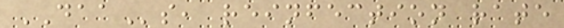DAAs, reinfection rate
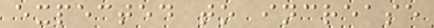expected to increase
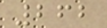262
